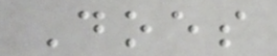Does
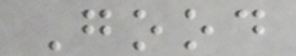Good
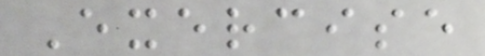Exercise
